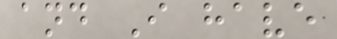and I have
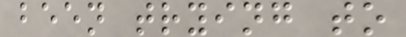been trying to
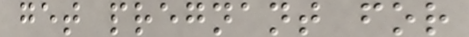get pregnant for
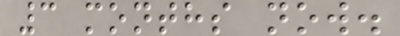3 months now.
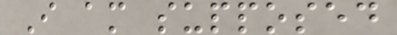I am supposed
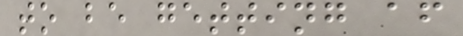to be getting af
